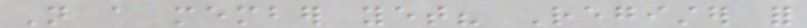Not a member yet? Register for
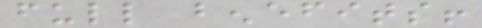full benefits!
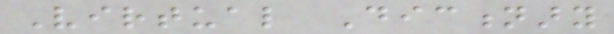Virtual Dictionary
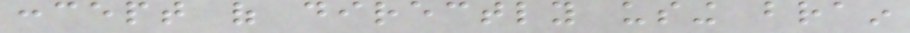concept of directly using brain
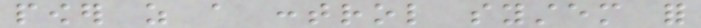power as a control system for
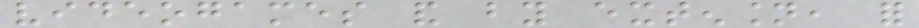videogames and by extension, for
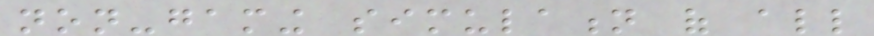non-gaming simulation of all
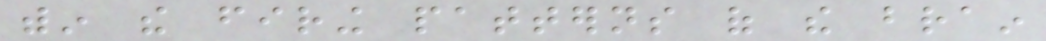within the firing patterns of the brain
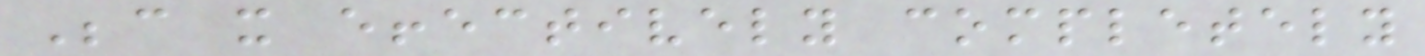Because it effectively completely
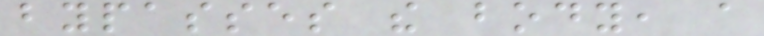bypasses the body, a
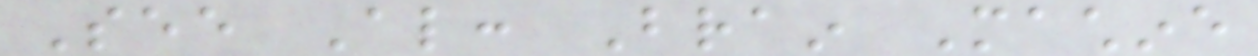See Also: Brain Machine
